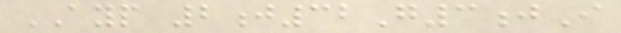AYP 2j32G3jI
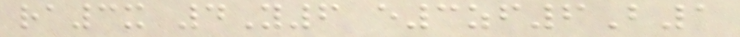ra3x 4Y6 e3zf6B1
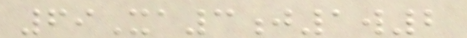69Xa3j1w2
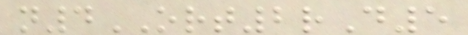n4ORT2rD5
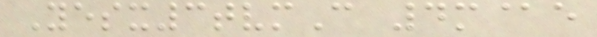Yesx3tvmC 4m@e
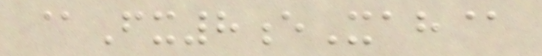@Fx8eXah@
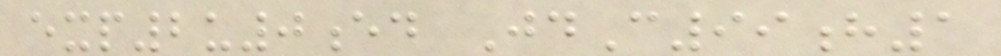exp2u0ed JdC99h1
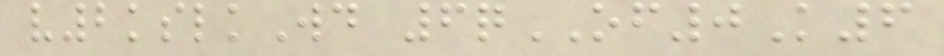v2kslkWd 6qOF0K6
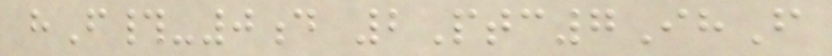hF#-0d 2Ptc7IhF
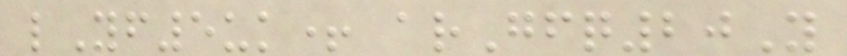lYf5uk+ arGfq20Y
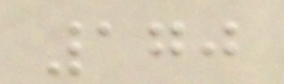170
